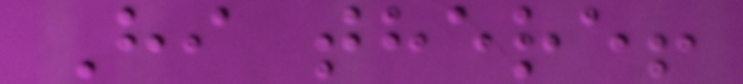Hi there!
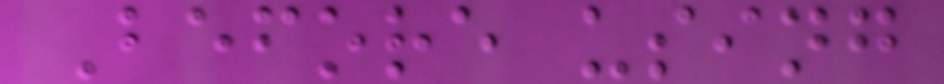Before using
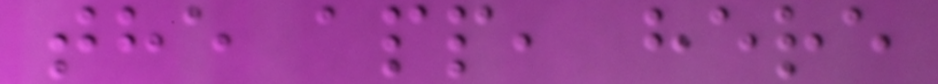the app, here
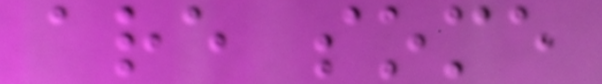are some
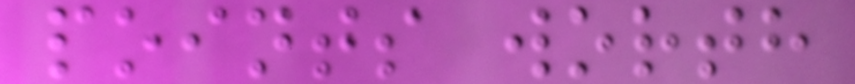points worth
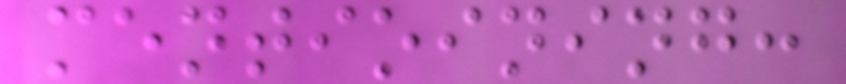mentioining:
